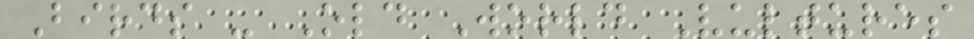Birds - Old World Vultures
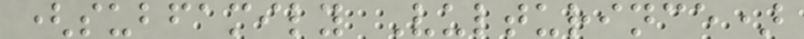(subfamily Vulturince)
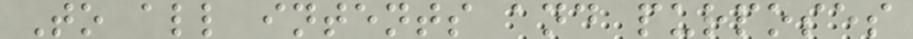To all intents and purposes
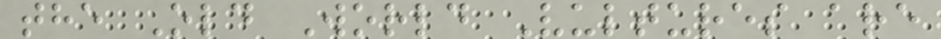the Old World Vultures are
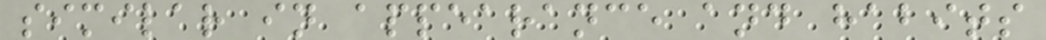similar in appearance and habits
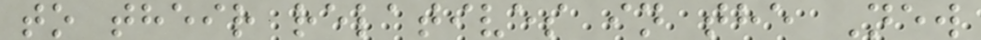to their relatives in the New
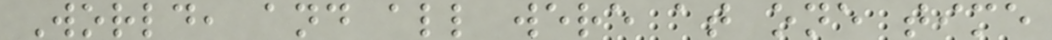World, and all were at one time
